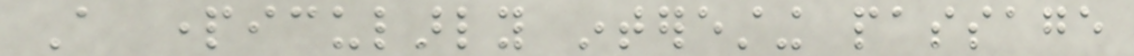A particularly interesting passage
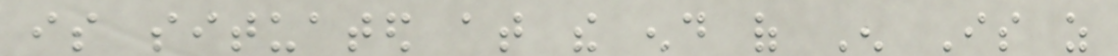is situated at the end of Enough Is as
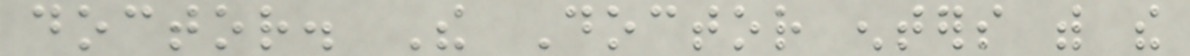doctor. The Doctor enters with the
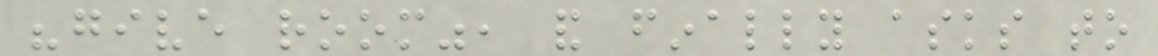"give room", and finally asks to
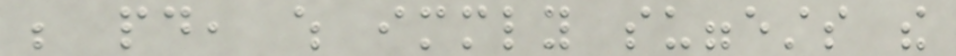be paid, which immediately suggests the
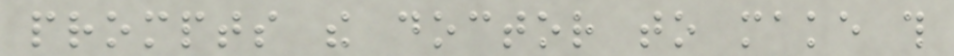prompts the doctor to make this
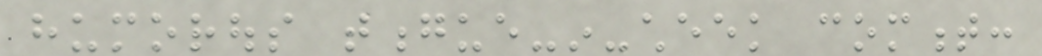humorous tongue-in-cheek comment:
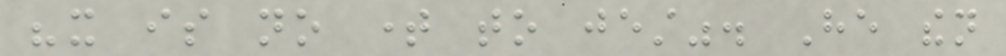"it is no time to jest". He then
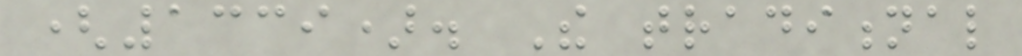(1339). The traditional
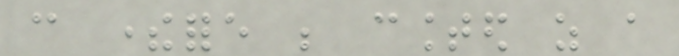can therefore be counted as a
